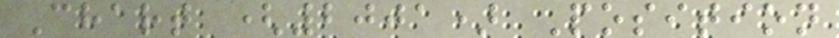Chart (2001) Position
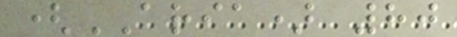(ARIA) 80
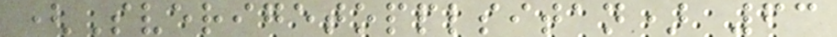(Sverigetopplsitan) 63
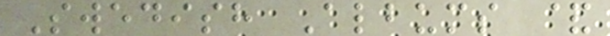Swedish Albums &
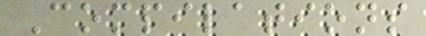Compilations
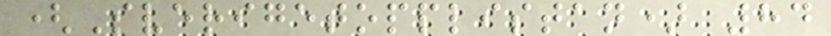(Sverigetopplistan) 84
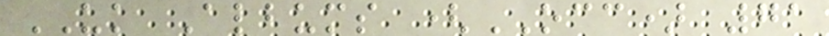UK Albums (OCC) 71
